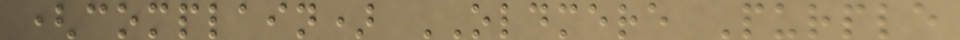(complain) OLDMERE Purple
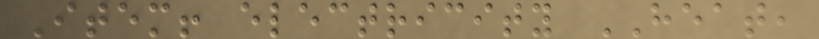Item! electricity HEAT,
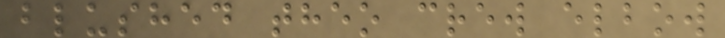blushed theo crew elbow
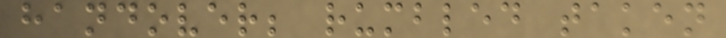handover; rumbled taken
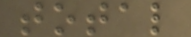total
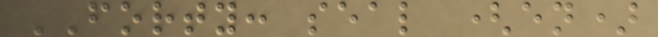FORTY: seal (en)
